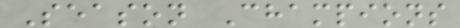Season Champions
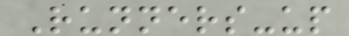Runners-up
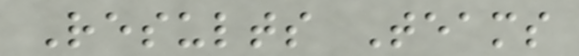Results Teams
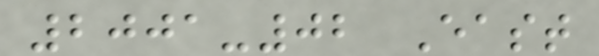2001-02 East
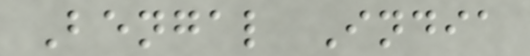Bengal India
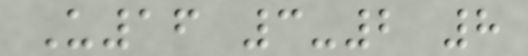U16 3-2 8
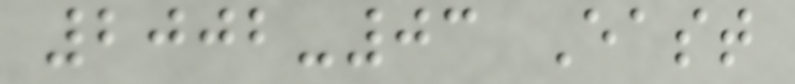2002-03 East
